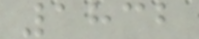1832
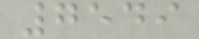7549
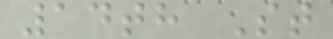14th St
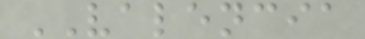VALENCIA
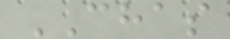CHAS
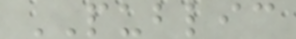PUBLIC
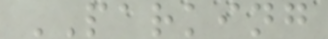PARKING
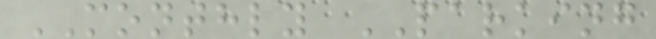MONTHLY PARKING
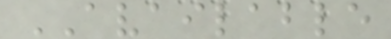AVAILABLE
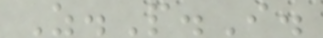Z.P.I.
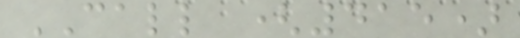CALL (415)
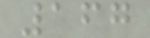167
